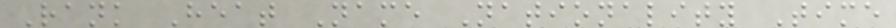Rank Heat Name Nationality Time
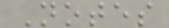Notes
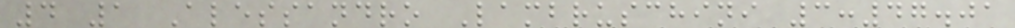4 1 Alessandro Lambruschini 3:47.01
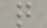q
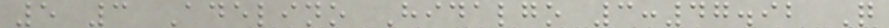5 3 Adelino Hidalgo 3:47.92 Q
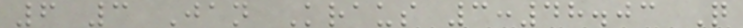6 3 Jan Kraus 3:48.03 Q
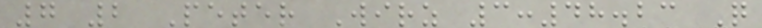7 2 Peter Wirz 3:48.23 Q
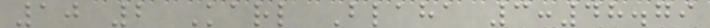10 2 Karl Blaha 3:48.79
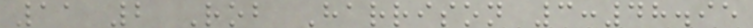11 2 Rob Harrison 3:48.95
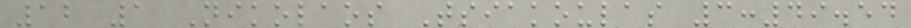12 1 Nikolaos Tsiakoulas 3:49.54
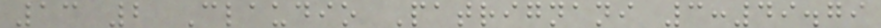13 2 Claudio Patrignani 3:49.79
